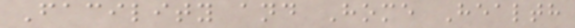Facility and Home Health
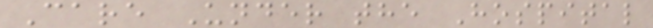Care Under the Hospital
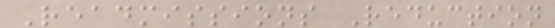Readmissions Reduction
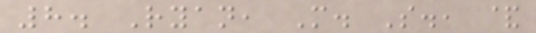8. Ryan, M. S., &
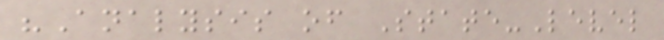"Analysis of State-Level
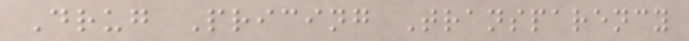Drug Pricing Transparency
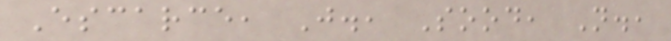Escarce, J., Sood, N.,
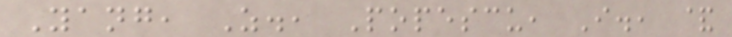Yang, Z., Popescu, I., &
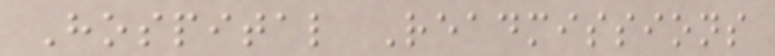Hospital Readmissions
